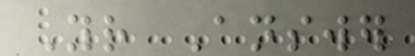Your Answer
